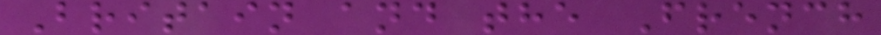Britain and the French
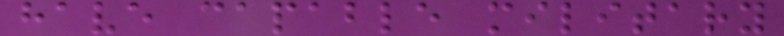have capable military
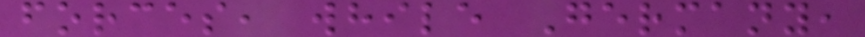forces, while Germany,
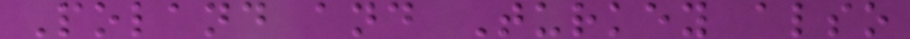Poland and Turkey also
